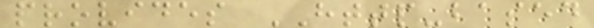provides HTTP-based
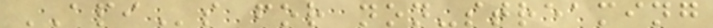APIs for non-streaming
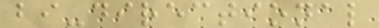bi-directional
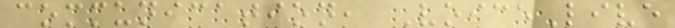communication, VoiceLive
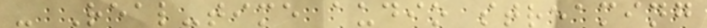- Real-time audio streaming
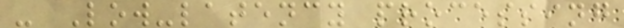- Low-latency processing
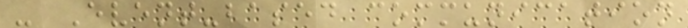- Event-based communication
